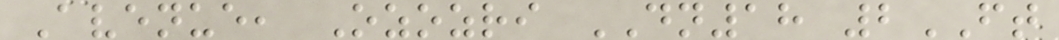Avenue, Ozozri DN18 2FT
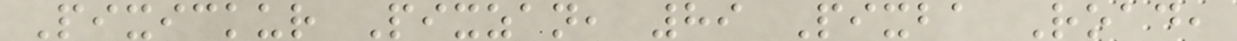Pixickur Pixzan, 89 Pixba Road,
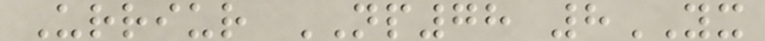Urriur NP78 8YX
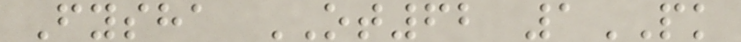Fysha OT62 1PK
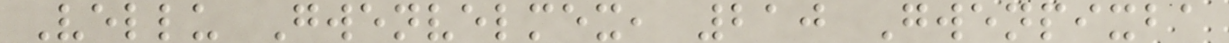Vellu Gwenvelmex, 210 Gwenpixba
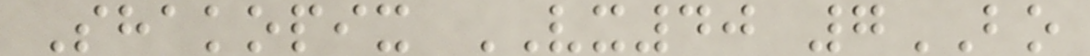Shakopix VX40 7BO
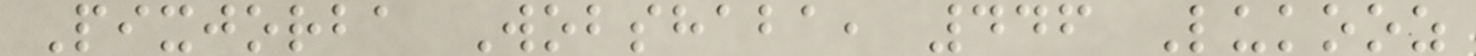Pixjorba Wobshaba, 446 Lukooz
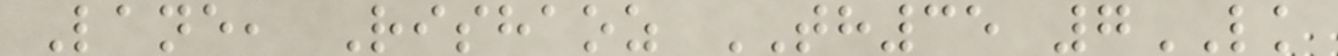Lane, Rishaoz TH35 7LK
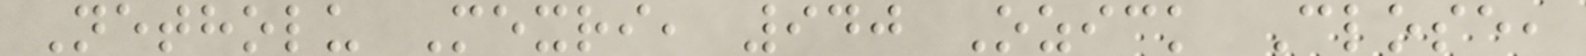Netholu Mexri, 940 Ozick Close,
